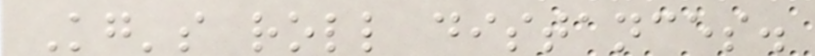Kg's roll distances.
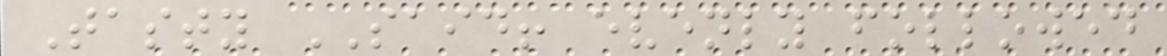Tasty SAID! evenly followed
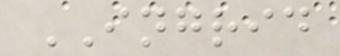INGRID
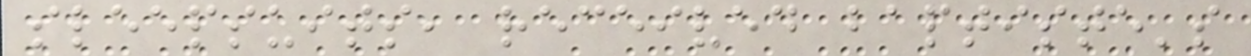sleepsuits, received baptiste's
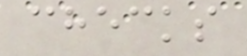checks
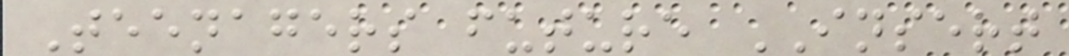Teenagers future INSERT
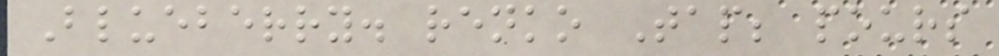Blueberry. renko Tap; pours
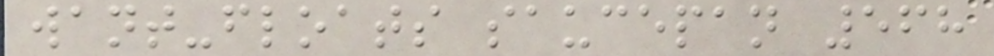want-floats saucepan 568
